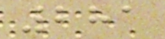281
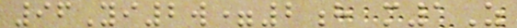96Yi2w=2h m1Z
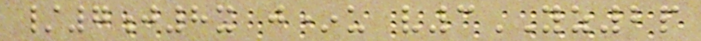/7j8x j*u v3YZ2p
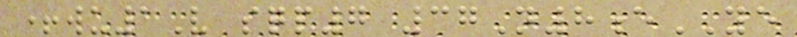+wu1V sqp7 37N8eYE
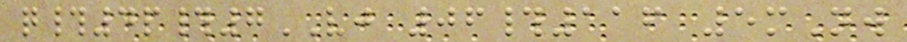q#4p#7VJ 06#116 5mNw
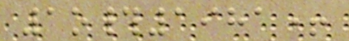1o#1981+
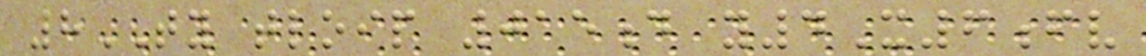8TY tloip 015d y4X6fv
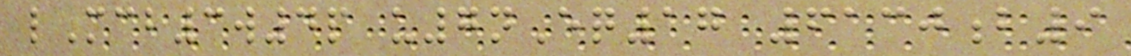lMcb3w4p u7nEq17 6130b9
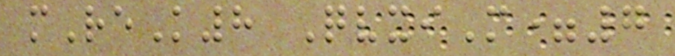mReK8 QvxiM=7
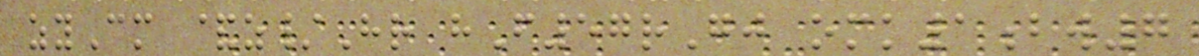zyCm &z/Hr hF57rGj omk1bw7
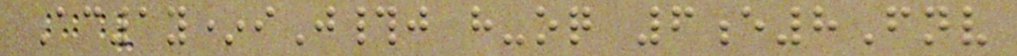Ac1y*iJ#j h-oq 6e8Fnv
